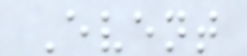Event
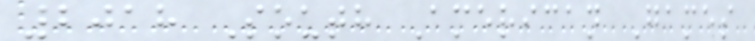2018 South American Games
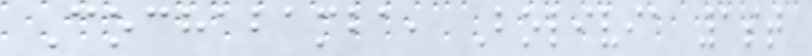Cochabamba, Bolivia 1st
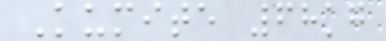Kumite 68kg
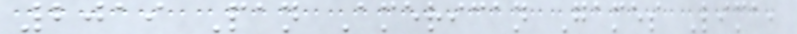2019 Pan American Games Lima,
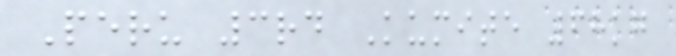Peru 3rd Kumite 68kg
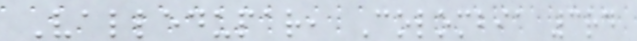Valledupar, Colombia 3rd
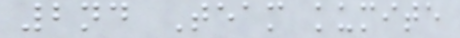2nd Team kumite
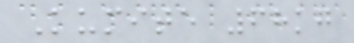Kumite 68kg
